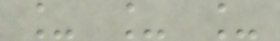_ _ _
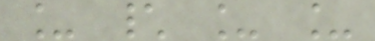_ \ _ _
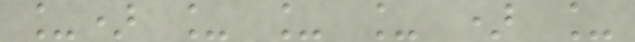_) _ _ _ ) _
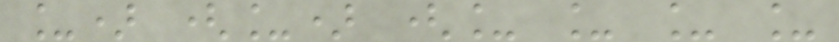_) (_) (_ _ _ _
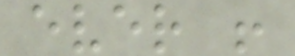ever !
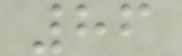86
